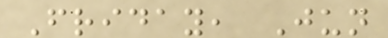Friday, Jun
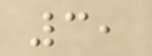3,
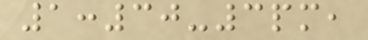1:30-3pm,
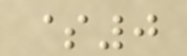$0
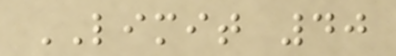LIMIT 40
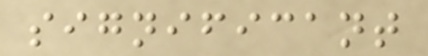significant
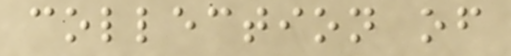collection of
